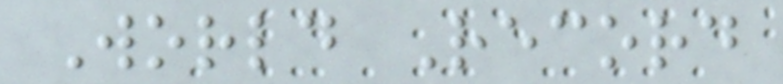World Record
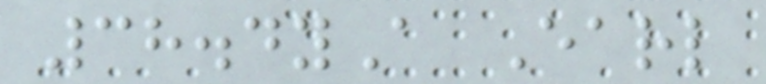38.4yA Earl
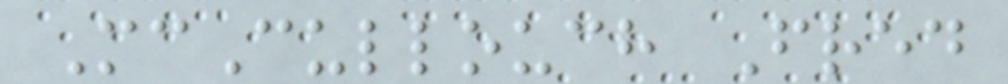McCullouch Fred
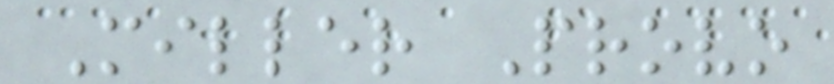Miller Provo
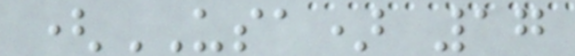(USA) 17
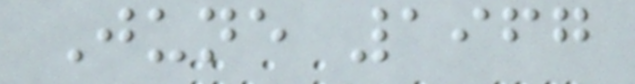June 1967
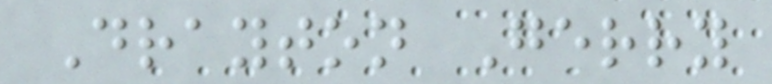Drayton Gerry
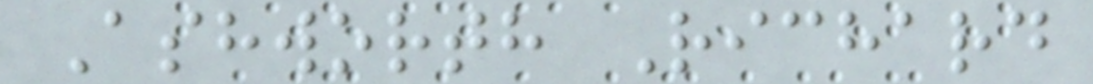Ashworth Richard
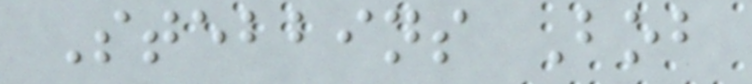Stebbins Bob
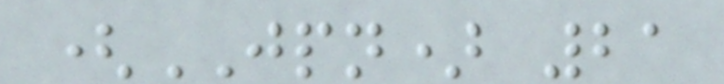(JPN) 21
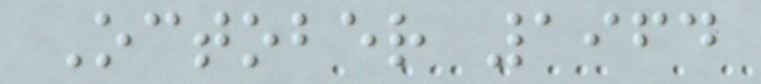October 1964
